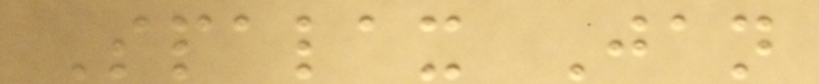Spalax Jan
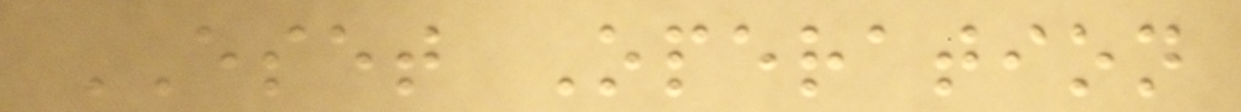ESET Operation
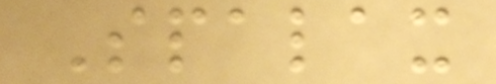Spalax
